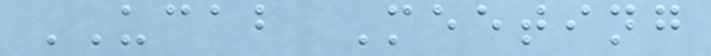UCAB Meeting
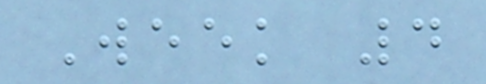Week 4
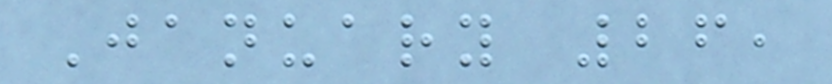January 26,
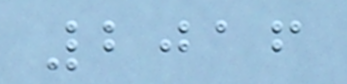2016
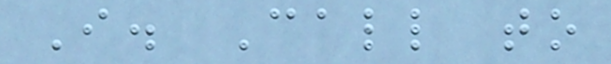I. Call to
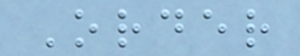Order
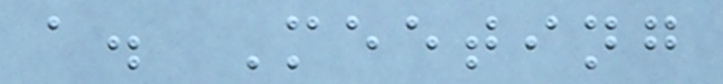a. Meeting
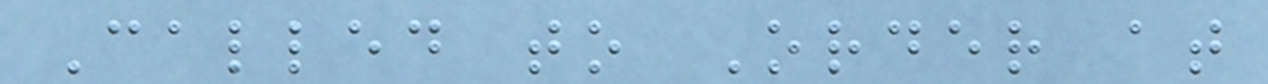Called to Order at
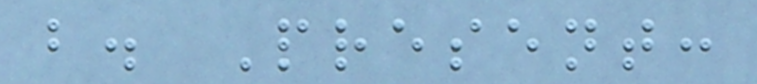b. Present:
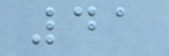41
